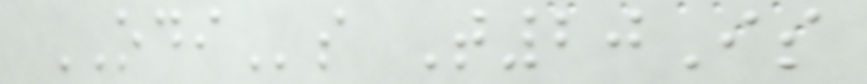ODIs T20Is
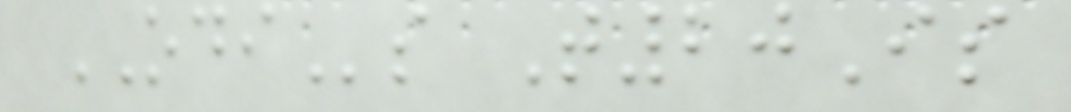ODIs T20Is
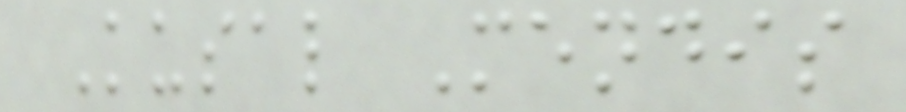Kusal Mendis
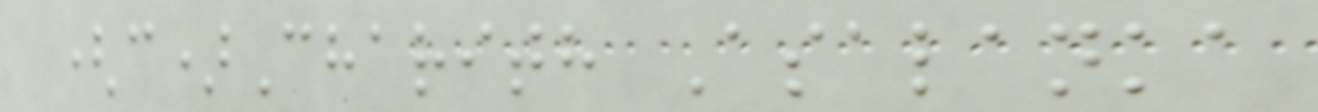(c)Charith Asalanka
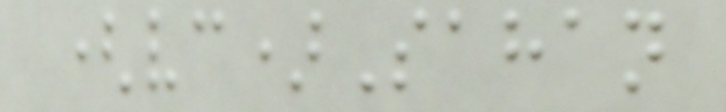(vc)Sahan
